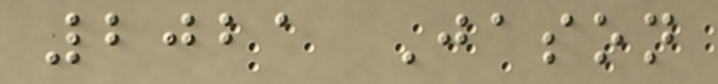2021 Jason
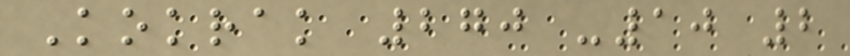Kokrak 270 -10 2
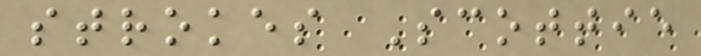strokes Scottie
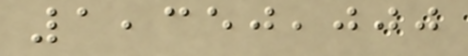1,350,000
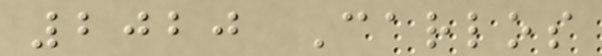2020 Carlos
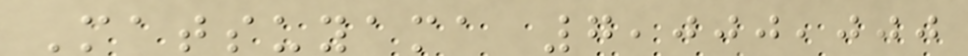Matsuyama 7,000,000
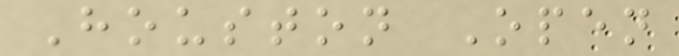Houston Open
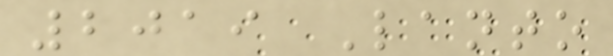2019 Lanto
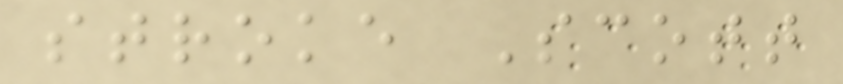stroke Scott
